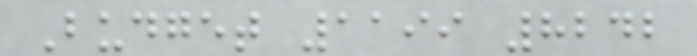Budget 1199 8242
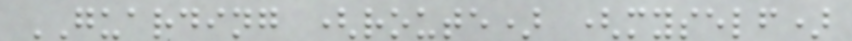GUARDING (route) (myself)
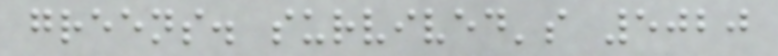greens. survived's 5020
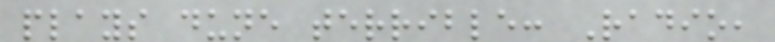plays dune terrible: Radio,
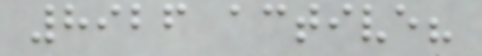8926 active?
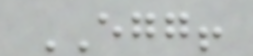EGG!
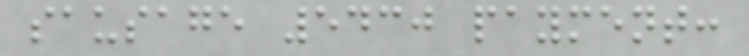sausage 5430 payment:
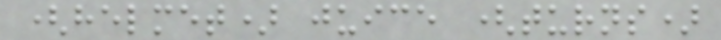(helmet) juice (turns)
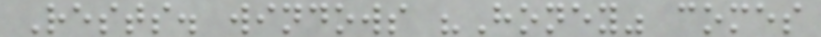Rests. windows "Honey" comes
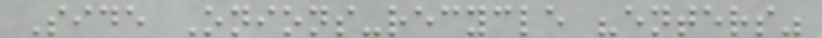Side Onions-recycle "enters"
